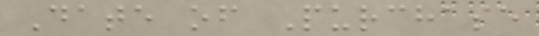Date of Purchase
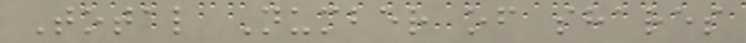Total Number of shares
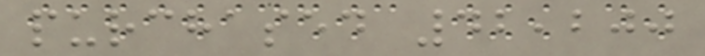purchased 42,200
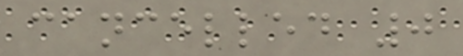cancelled 0
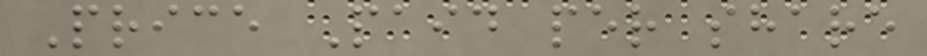Price Paid per share
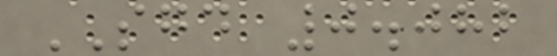SGD 0.082
